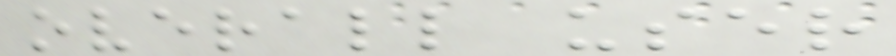overall user
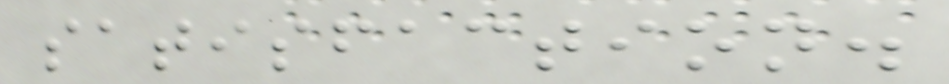satisfaction.
